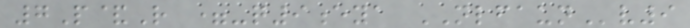7P&R =-q9eya NLFAUNv9
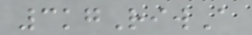3kgRiwA
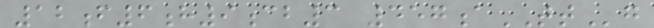12f6h9cb3 457aTTg
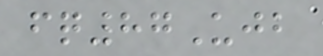fq87Ujb
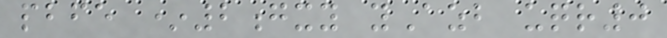pbfe *2gxy yAzb uqr0
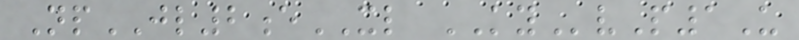NpJL2eXL KYvP1U
